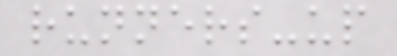runners-up
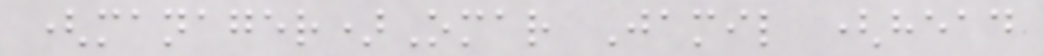(manager)Omar Jamil (head
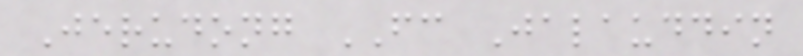Jerudong FC Jalauddin
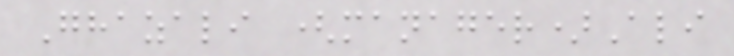Ghazali (manager)Ali
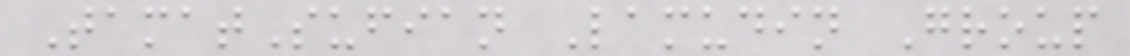TamatSufian Lamudin Group
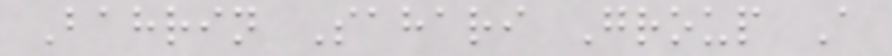Bahrin Sahari Group A
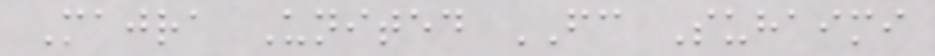Majra United FC Suhaimi
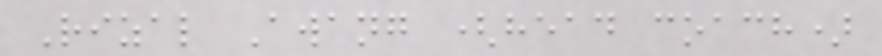Rizal Awang (head coach)
